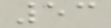53
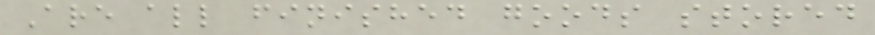Are all finished goods stored
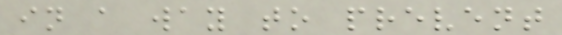in a way to prevent
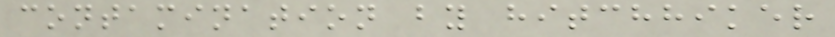contamination by hitchhiker
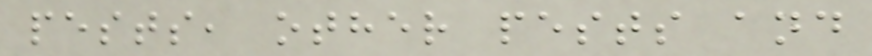pests, other pests and
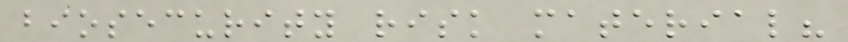biosecurity risk material?
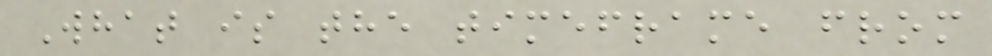What is the timeframe from
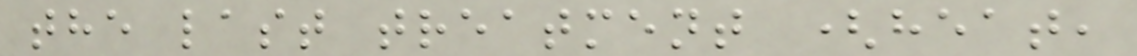the last treatment (heat,
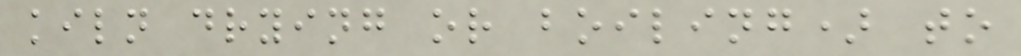kiln drying or boiling) to
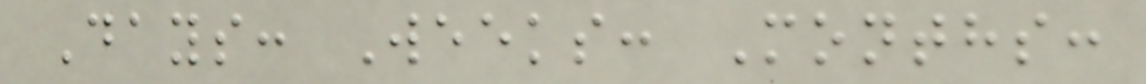Days: Weeks: Months:
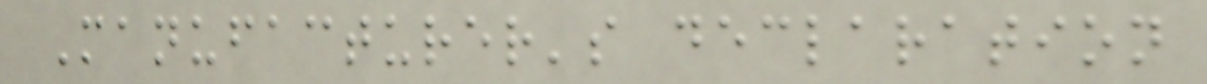Manufacturer's declaration
